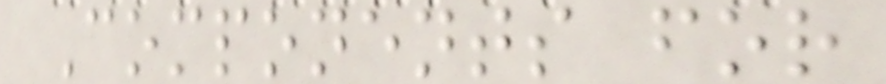Components for
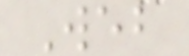Web
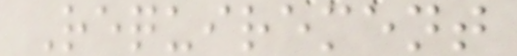Requirement
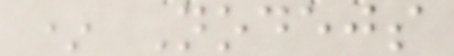* Nodejs
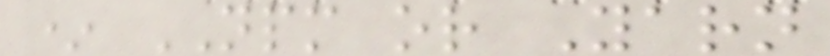* NPM or Yarn
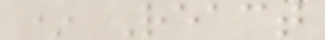* React
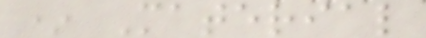* Material
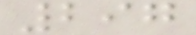297
